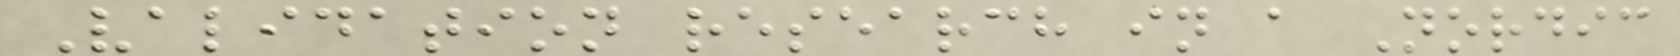Validation research in a Nordic
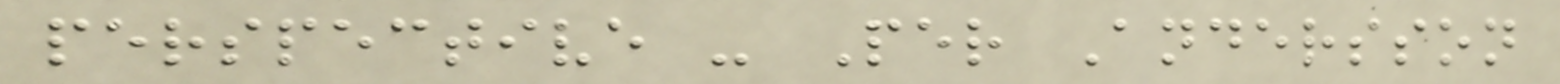perspective - Per Andersson
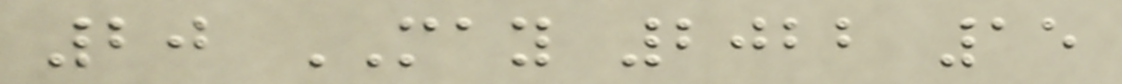20 MAY 2022 15
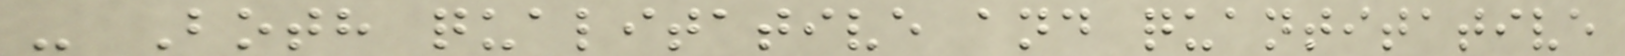- Both qualitative and quantitative
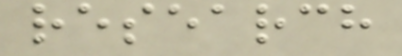research
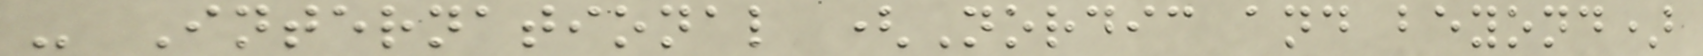- International (Nordic and beyond)
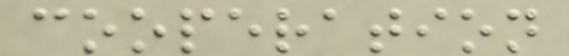cooperation
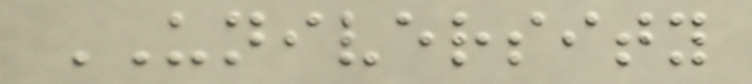UNIVERSITY
